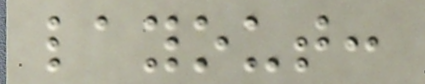layout:
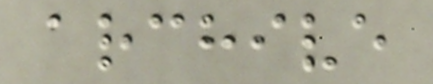archive
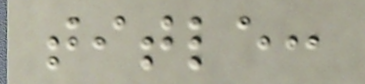title:
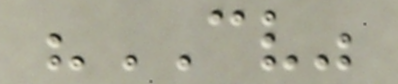"CV"
